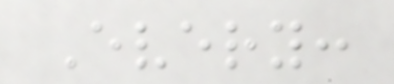Every:
